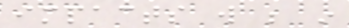impacts will be in
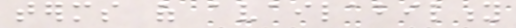terms of availability
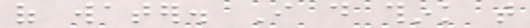of water. I do think that
